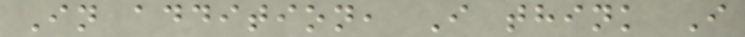In addition, I think I
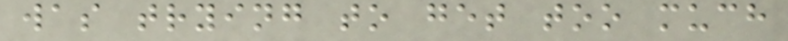was trying to get too much
